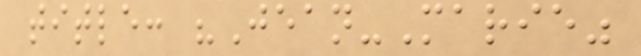title: "Jean-Marie"
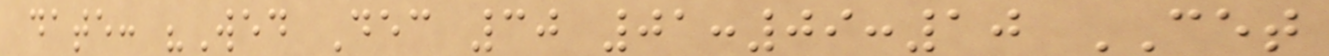date: "Wed Dec 30 01:09:10 CET
